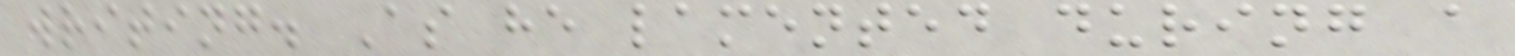writing. As he lamented during a
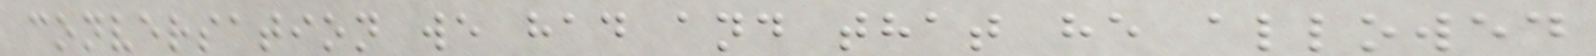conversation we had and that he allowed
